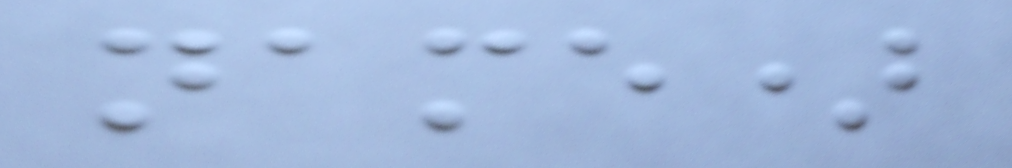name)
